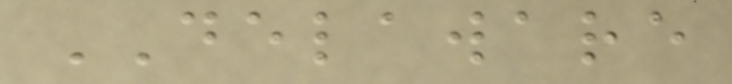DELAWARE
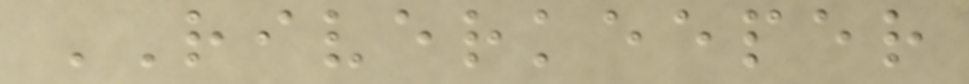RIVERKEEPER
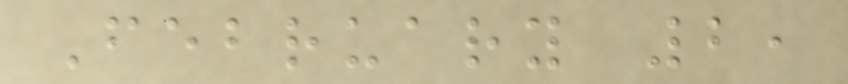February 2,
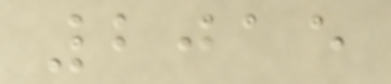2015
